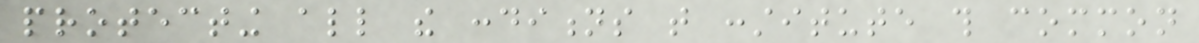protecting all the conditions that constitute this common
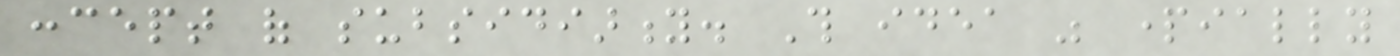concept of subsidiarity. This idea was partially
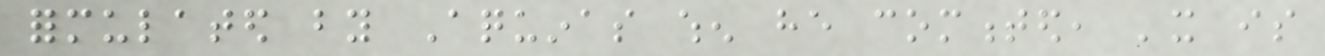formulated by Aquinas when he commented, 'it is
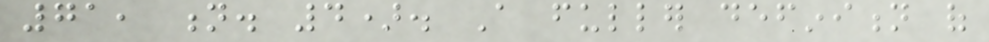71, n. 4). A fuller definition of
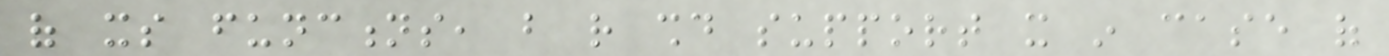of its functions, but rather should support it in case of
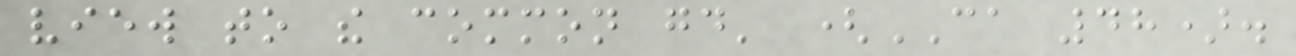view to the common good' (CA 48).
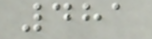481
